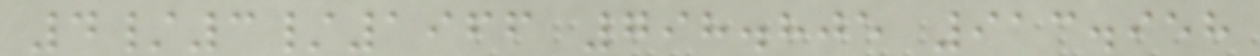4/3/1966 798.805 913.958
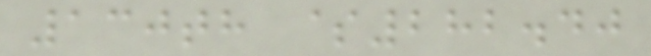130th $282.40
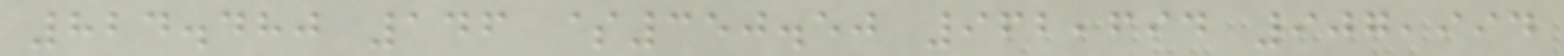824.480 146 $350.50 962,694 907,994
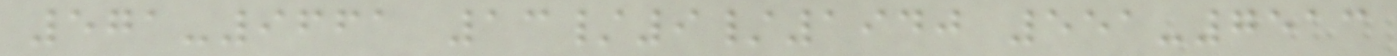571-9661 13/9/1940 551-7513
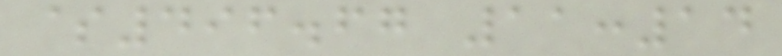$496.67 11:14
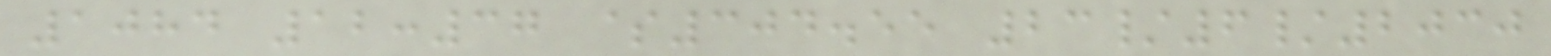1084 12:37 $304.55 23/6/2030
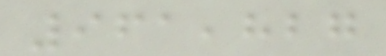961,827
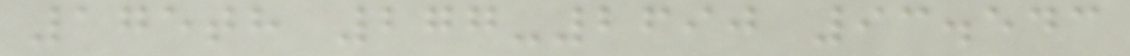175th 277-2690 93.543
